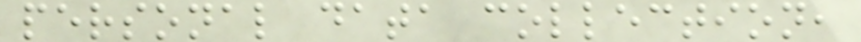personal data collection,
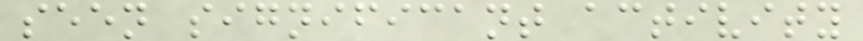seen significant activity
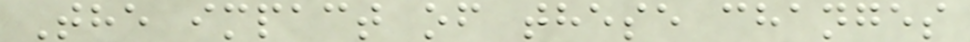The impact of these changes
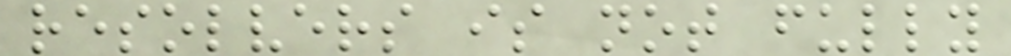resolvers is not fully
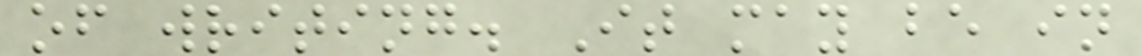of writing. It may be in
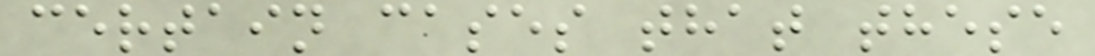certain cases that these
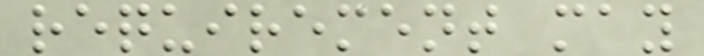requirement may
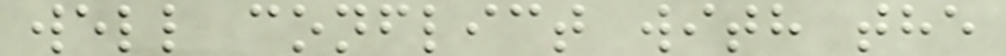well conflict with the
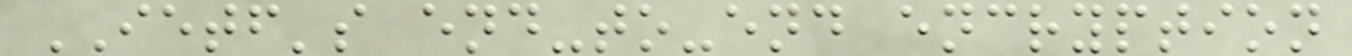IETF's end-to-end encryption
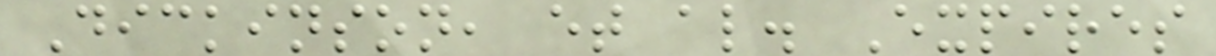Dickinson, et al. Expires
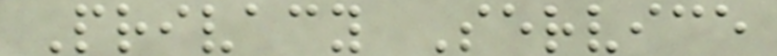Privacy Service
